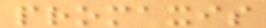promaxis
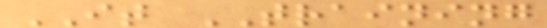IT TRAINING
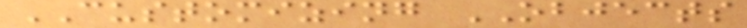CUSTOMIZING OBJECTS
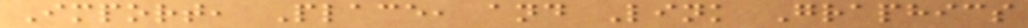Import, Place, and Link Graphics
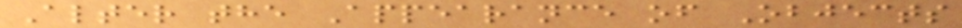Alter the Appearance of Objects
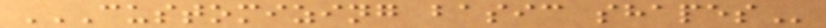CUSTOMIZING BASIC SHAPES
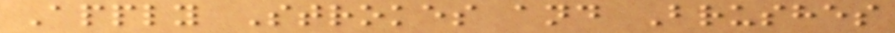Apply Strokes and Brushes
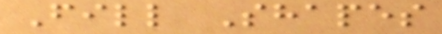Fill Shapes
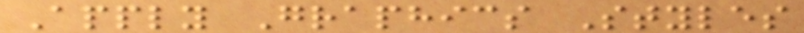Apply Graphics Styles
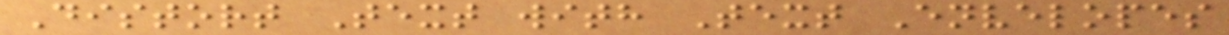Distort Text with Text Envelopes
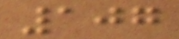107
